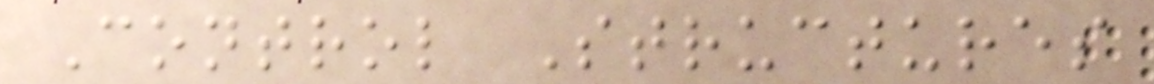Control Structures
